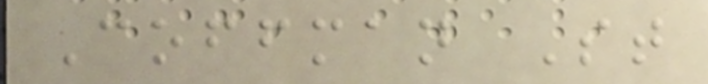Coffman St
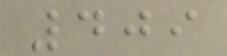409
